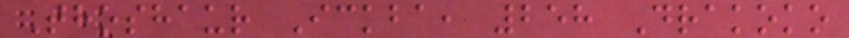Thoshaur Ickba, 258 Drakoko
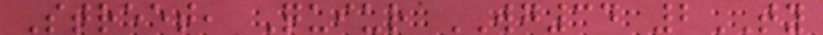Street, Quiur WG34 2TY
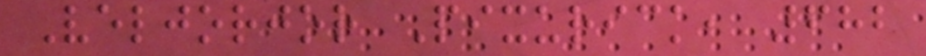Veljorjor Pixurick, 682
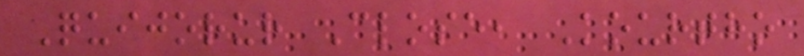Quijorur Close, Kourtho
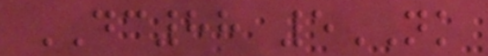DC88 5NK
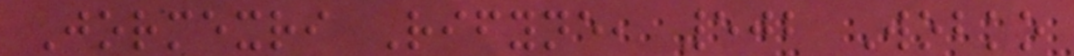Jormexri Rifyne, 502 Wobko
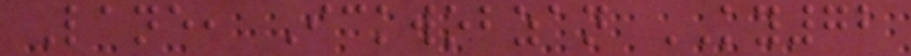Lane, Ickwobzan KY72
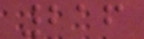216
